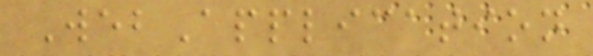WebApplication
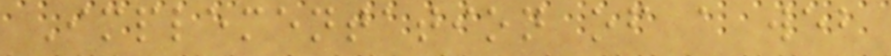Implementation of a web
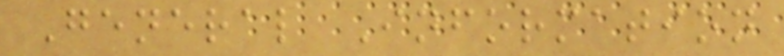General Information
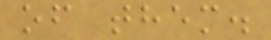of them.
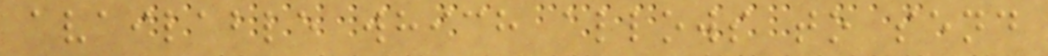available which allows to send
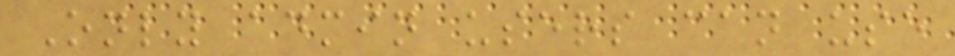Only admin users can use
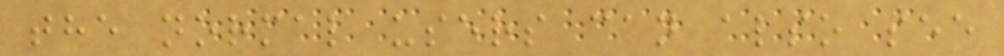the normal users can also see
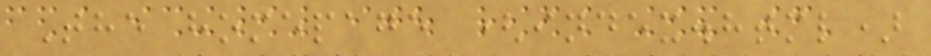The homepage (index.html)
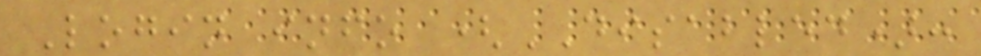Login info (DISABLED):
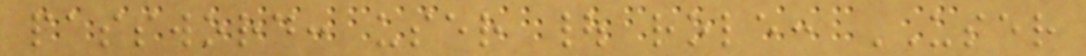password: user | role: USER
